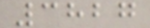3827
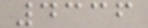4336
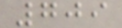709
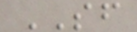SF
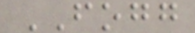FOGG
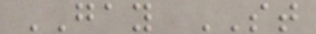GAY ST
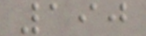190
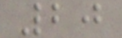20
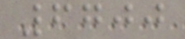6700
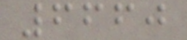6660
